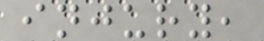injury,
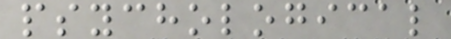psychological
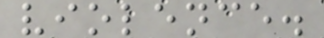violence.
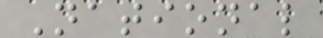National
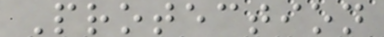Protection
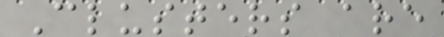Clusters are
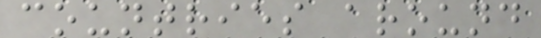countries around
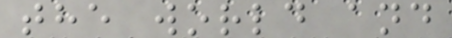the world and
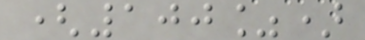(100%)
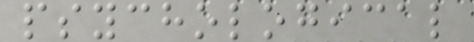psychological
